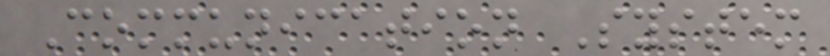Communication System
